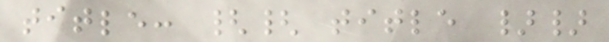title: {{ title }}
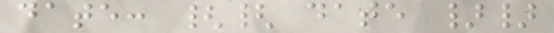date: {{ date }}
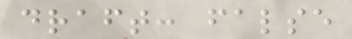draft: false
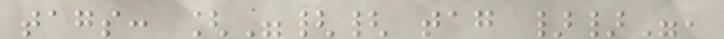tags: ["{{ tag }}",
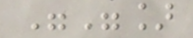""]
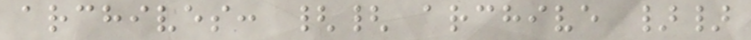archives: {{ archive }}
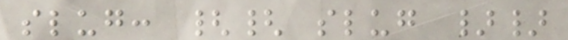slug: {{ slug }}
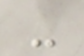-
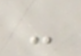-
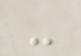-
